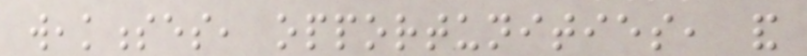weaknesses, opportunities, and
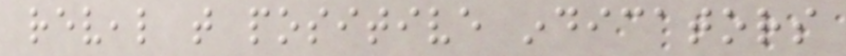reveal that positive indicators
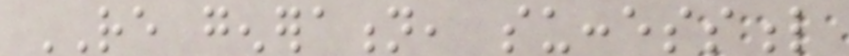RE generation, successful
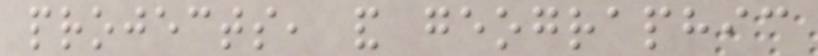projects, and geographic
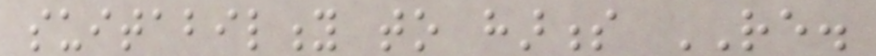suitability to harness RE.
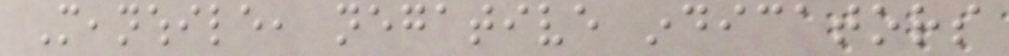Meanwhile, negative indicators
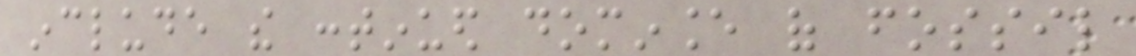include the continued dominance of fossil
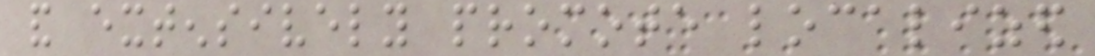and extensively promote localized
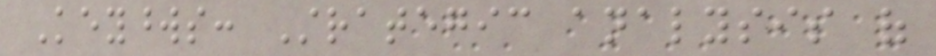Keywords: Strategic analysis of
